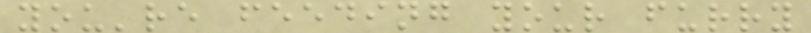you're feeding your furry
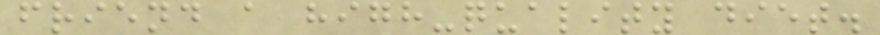friend a high-quality diet.
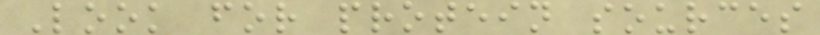Look for protein sources
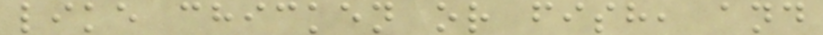like chicken or fish, and
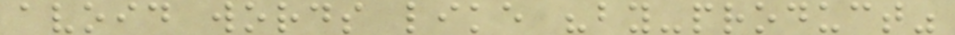avoid words like "by-product"
